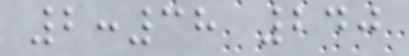2:38 240
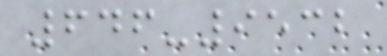646-9532
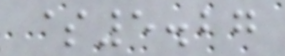$5.27
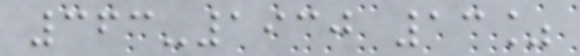363-1930 13%
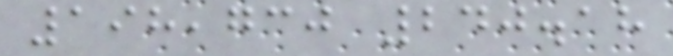198,730 240.18
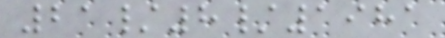21/8/1981
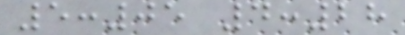5:05 4:28
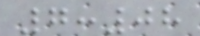7:08
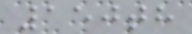150th
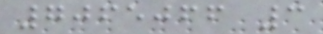7065066 3
